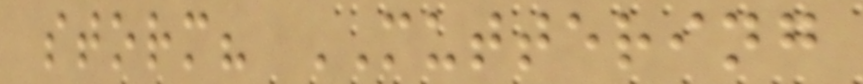storm? MUTTERING
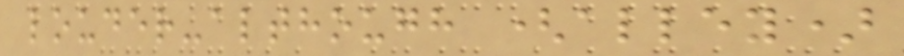louder-although (alley)
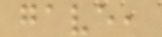gave,
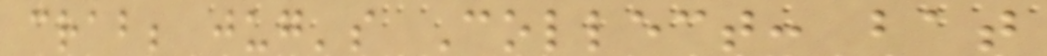crab; jug's Collect: bat
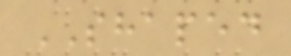SHAPED
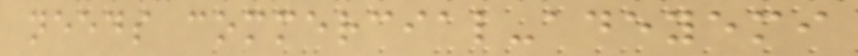needs commercial-adeyemi
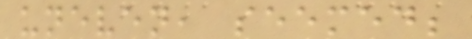uneven, seemed;
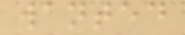wanted
